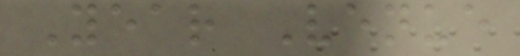Year Venue
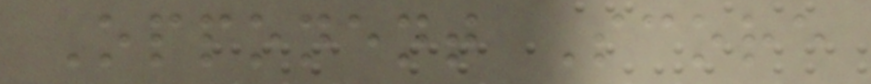Opponent Score
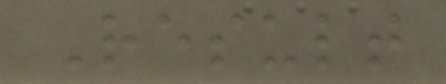Result
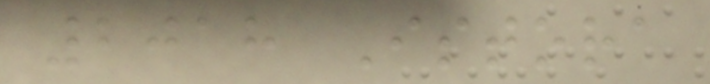2018 Istora
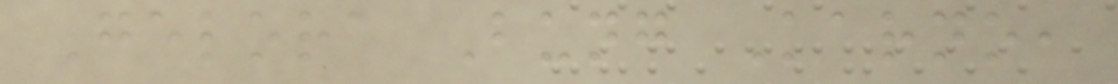Gelora Bung Karno,
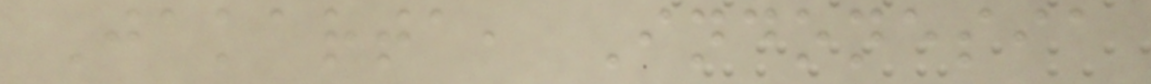Jakarta, Indonesia
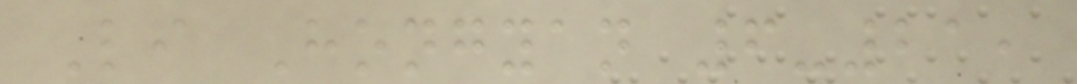Li Hongyan 6-21,
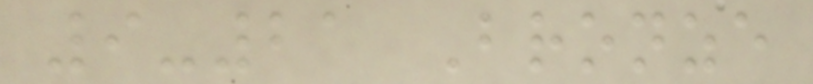9-21 Bronze
